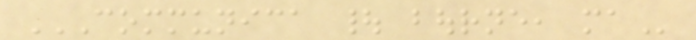COMMUNICA | BOURNE, MA
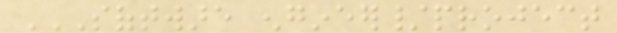SOFTWARE ENGINEER/PROJECT
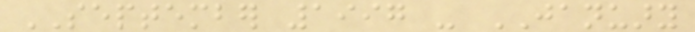SEPTEMBER 1997 - JANUARY
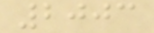2003
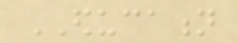EDUCATION
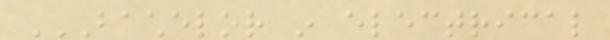BACHELOR IN ELECTRICAL
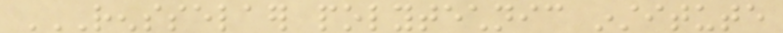RENSSELAER POLYTECHNIC INSTITUTE
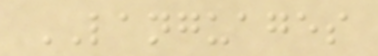LANGUAGES
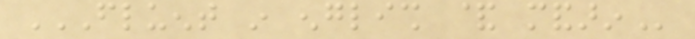FLUENT IN ENGLISH & MANDARIN
